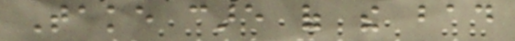Take care of the bad
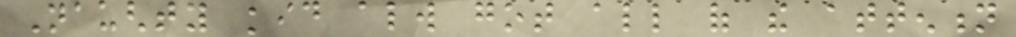Naughty kid always got all of the attention
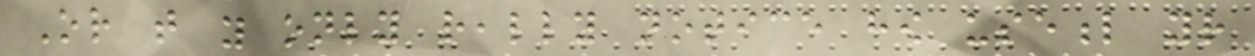Or that you only really notice how useful your
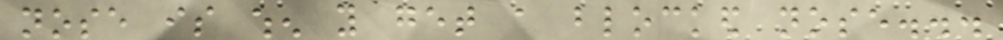nose is when you get a blocked nose...
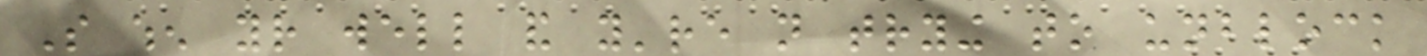So when your well and you're not trying to unblock
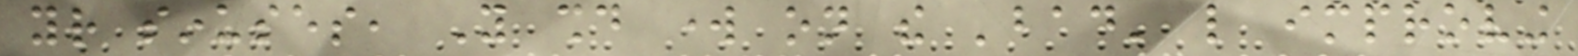your sinuses, You should work on the 'bad' like improving
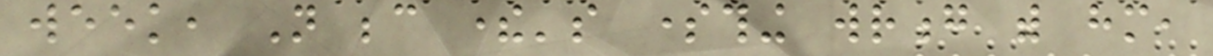week, Not because there's something wrong with him,
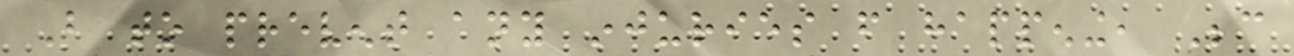But to prevent any injuries from happening, Because
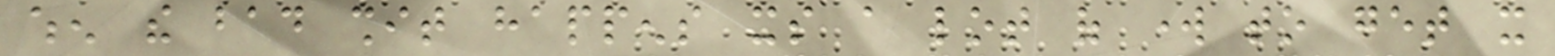when the bad shit happens its a lot of work to get it
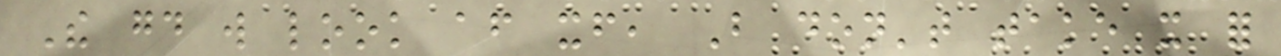The good will look after itself, But don't take it for
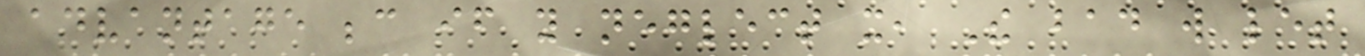advantage because if you neglect it, The bad will let
